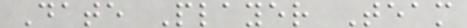Date Player Team
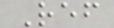Ref
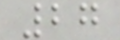27
